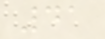41
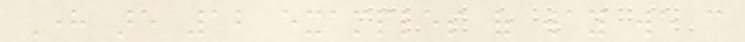Here are 12 examples of way we can
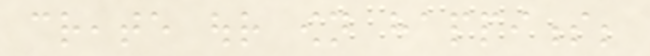create our own happiness;
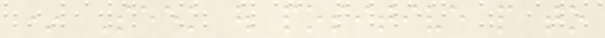* Seek out positive people to
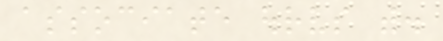associate ourselves with.
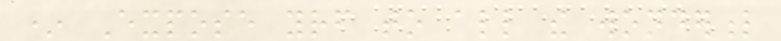* Expose yourself to all the wonderful
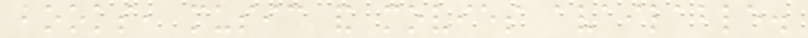books, music and movies available.
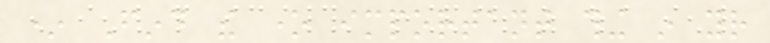* Find the one important thing in your
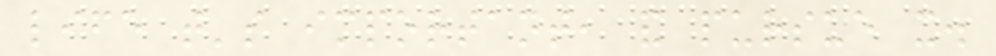life that's important, and pursue it.
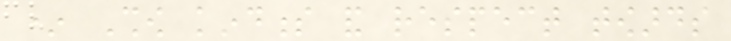* Show kindness and respect towards
